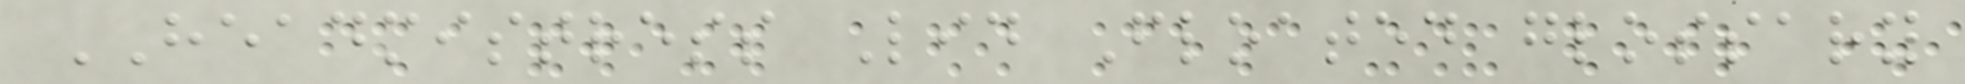HEADMISTRESS Lid Floated glossary
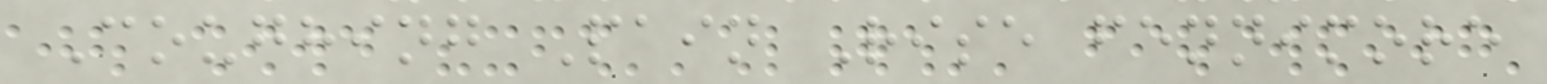Coughing Pain Rise fennimore
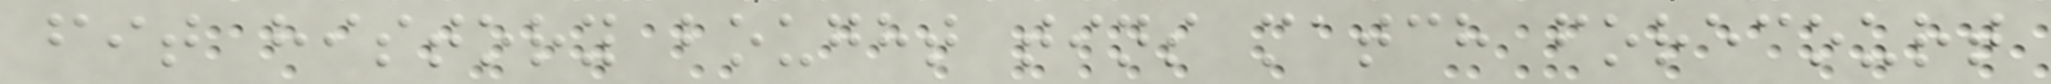fit history bought tins match forecourt
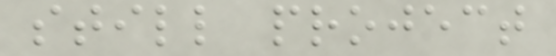still project
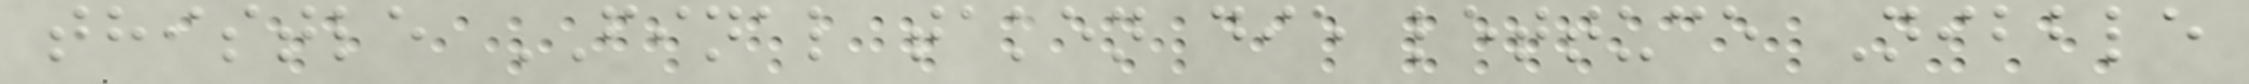thistle FINAL taken die lettuce Nibble
